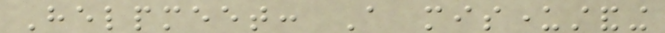Helpmeet: A misunderstanding
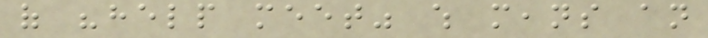of "help meet" which means an
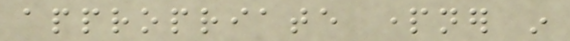appropriate partner in
